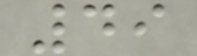49
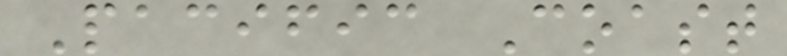Pacific Coast
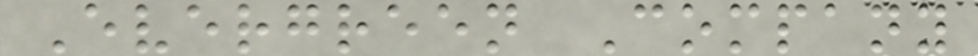Evergreen Company
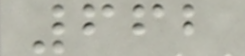662
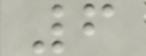6
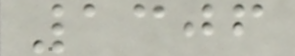1306
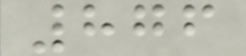876
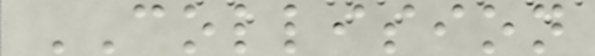COLLISION
